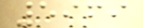5969
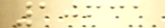10631
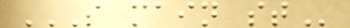S MAIN ST
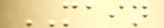MAIN
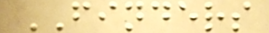FINDERS
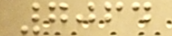7064
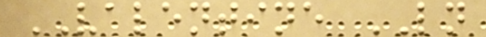VALENTINE LN
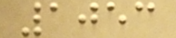1053
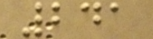241
